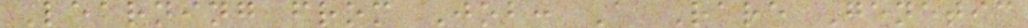Learning from Job: A Rare Genetic
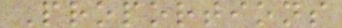Proportions
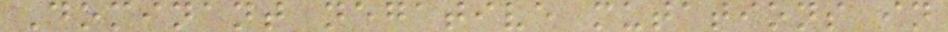Dominant negative mutations in
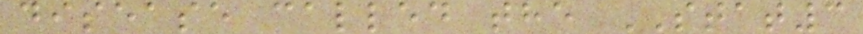disease called the STAT3
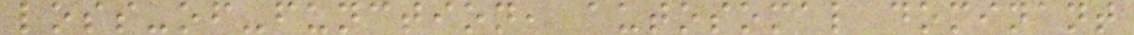loss-of-function, autosomal dominant
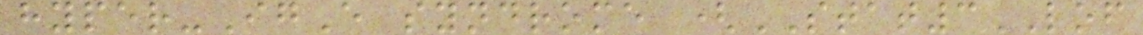hyper-IgE syndrome (STAT3LOF
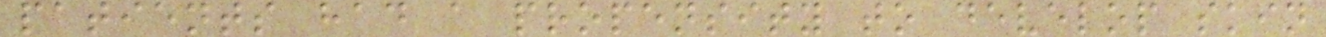patients had a propensity to develop skin
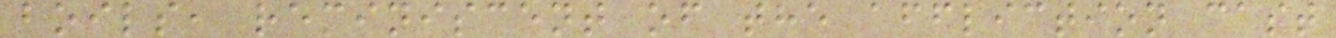boils, reminiscent of the affliction cast
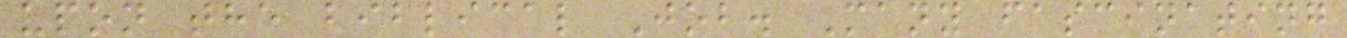upon the biblical Job. Many fascinating
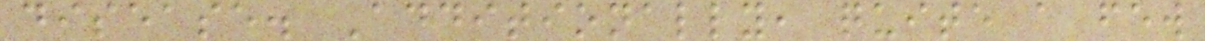disease. Additionally, quite a few
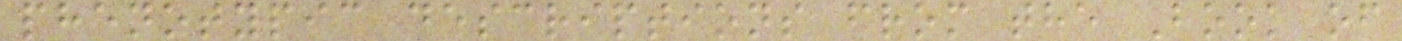phenotypic descriptions from the Book of
